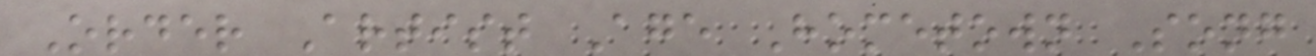Order Artist Age Hometown Song
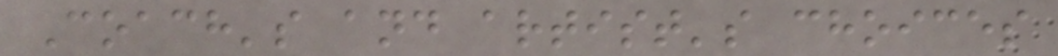Coach's and artist's choices
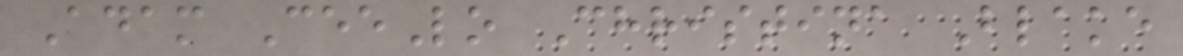Adam CeeLo Christina Blake
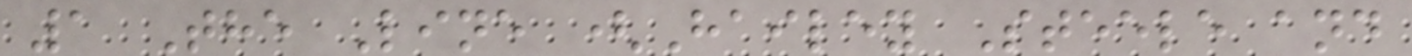1 The Line (Hailey Steele and
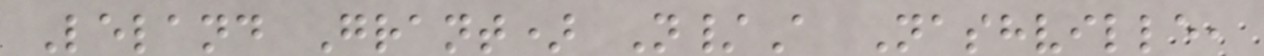Leland Grant) N/A Nashville,
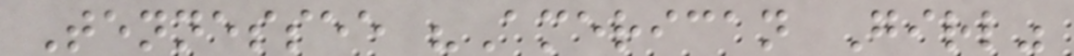Tennessee "American Girl"
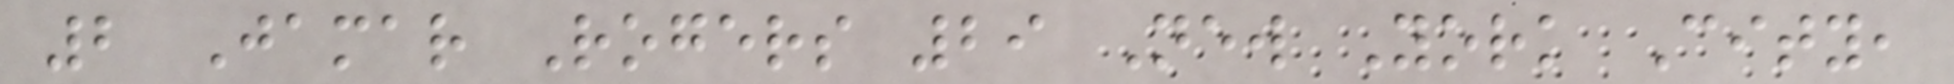2 Jamar Rogers 29 New York City,
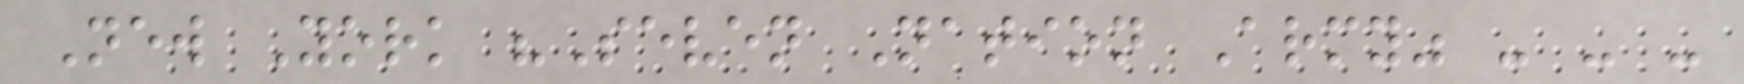New York "Seven Nation Army" - - -
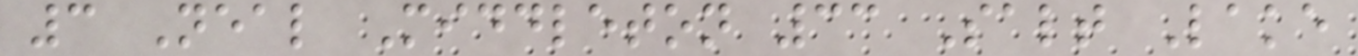3 Neal Middleton 33 Salt Lake
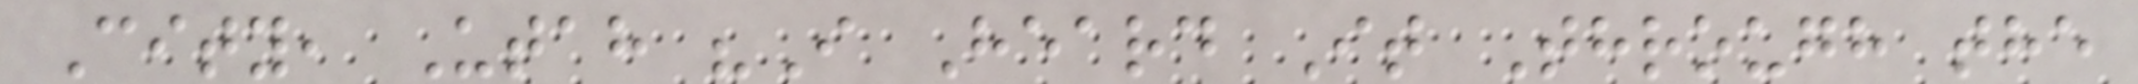City, Utah "I Heard It Through the
